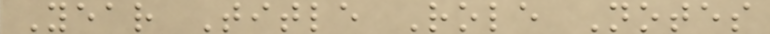Year Title Role Notes
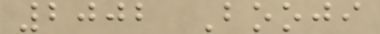2002 Booji
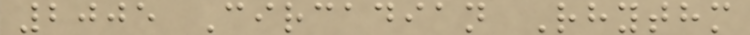2005 Circadian Rhythm
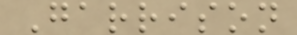Garrison
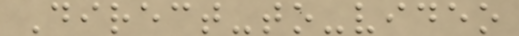Direct-to-video
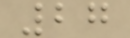27
